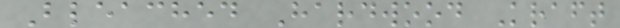Bleached Hardwood Kraft
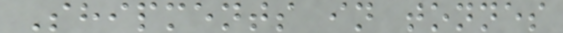Shipments in tonnes
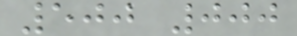500 000
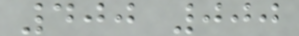400 000
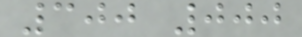300 000
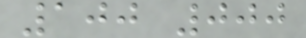100 000
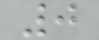0
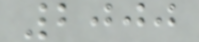2000
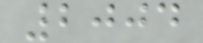2004
